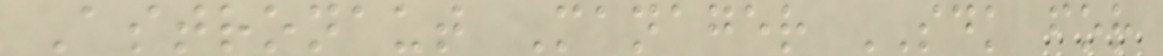Astronaut Manager SDK for
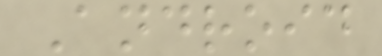Android
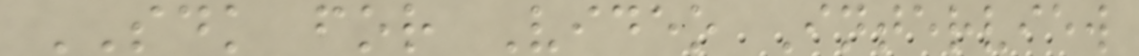SDK for Video Interview
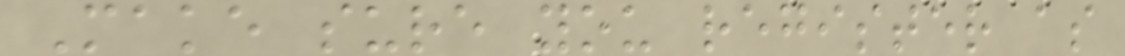Make sure you register as
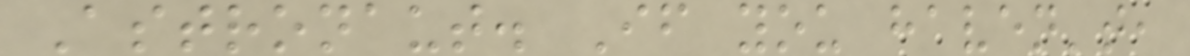Astronaut. If you haven't,
